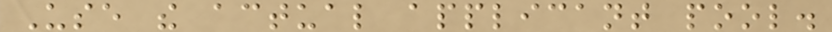Use the actual applicant pool.
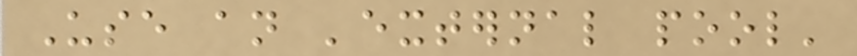Use an 'external pool'
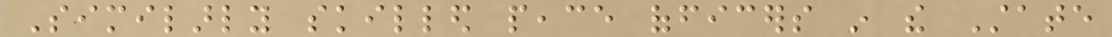Similarly skilled peace officers in the State
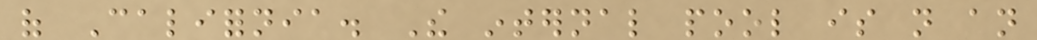of California. The internal pool is not an
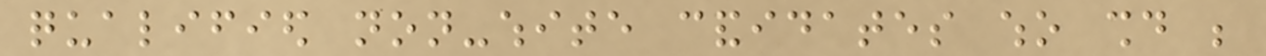qualified non-white candidates who should be
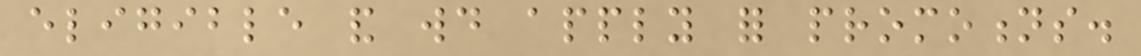eligible and would apply for promotions.
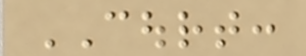COURT:
